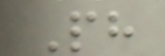Ph
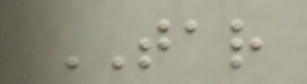TAR
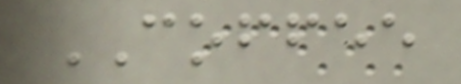COFFEE
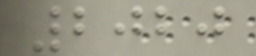2020
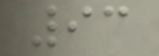93
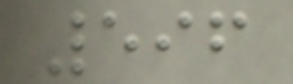596
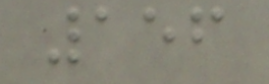156
